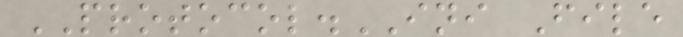PROTOCOL.INI File
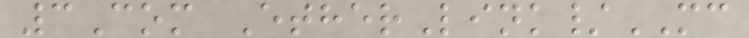3Com EtherLink/MC
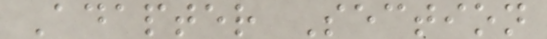Adapter Section
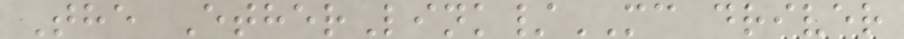The EtherLink/MC driver
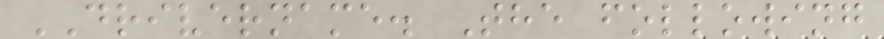DRIVERNAME. The following
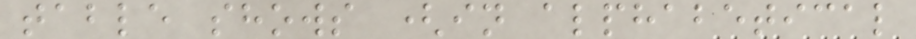table shows (in alphabetical
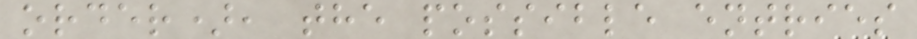order), the possible entries
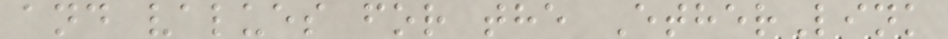and values for the EtherLink
